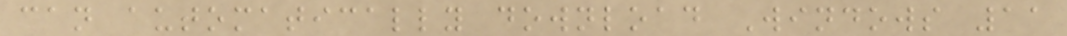can automatically download Windows 11
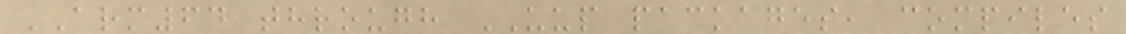ARM64 through UUP packages, compiles
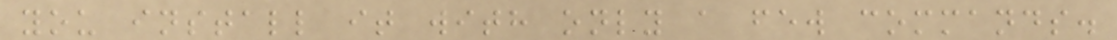you install it with only a few commands.
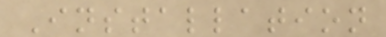Installation
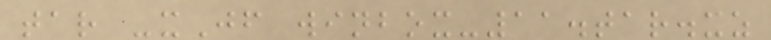tar -xJf winbox-11.tar.xz
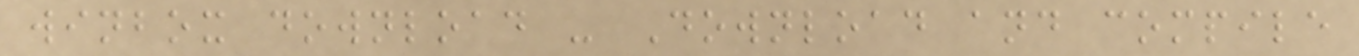winbox download - Download and compile
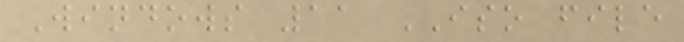Windows 11 ISO file
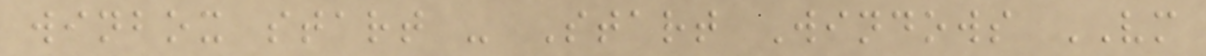winbox start - Start Windows VM
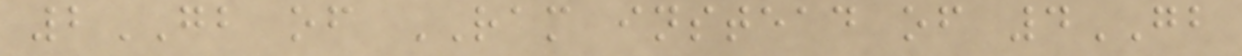2GB of RAM instead of 4GB
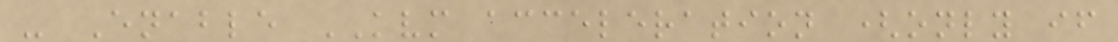- Enable KVM acceleration (only if
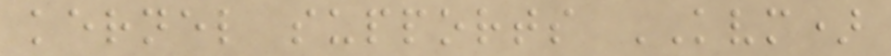kernel supports KVM)
